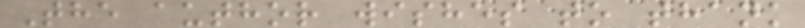The author wishes to thank
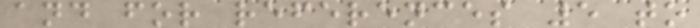and for references 5 to
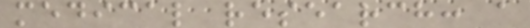medical research: a
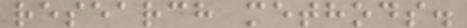research methods.
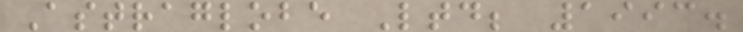Astraglobe Ltd; 1993.
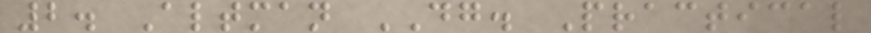2. Altman DG. Practical
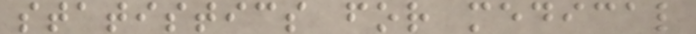statistics for medical
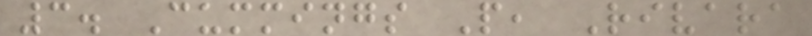3. Cummings P, Rivara
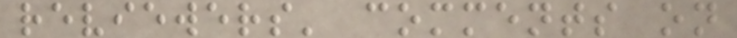reviewers' comments on
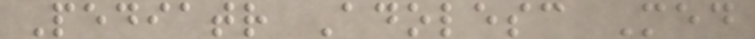Pediatr Adolesc Med
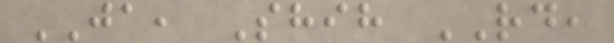JA, Shih RD,
